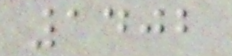1402
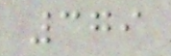379
